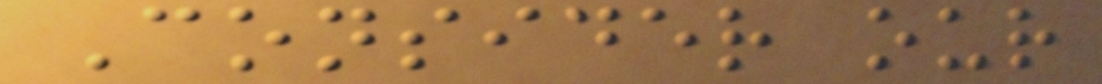Consider our
